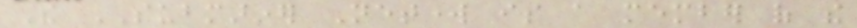The SUBMARINER Network is a member of the
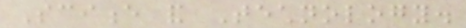Science and Technology.
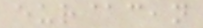eur@cean
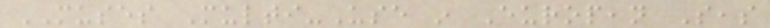MUSES Multi-Use in European Seas
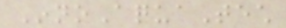InnoAquaTech
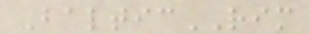BalticRIM
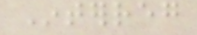Interreg
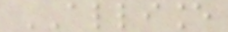ALLIANCE
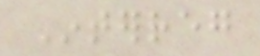Interreg
